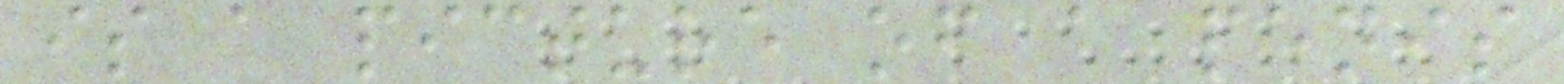is a picture of a penis
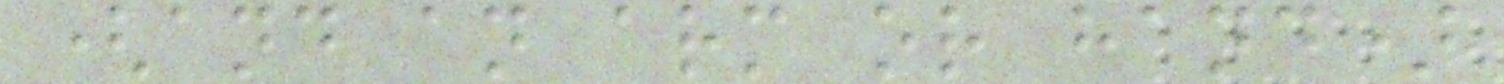(and an arm or hand)
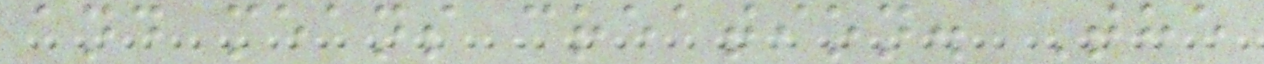and means creation. The
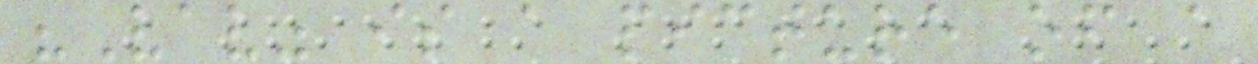"Vav" is a picture of a
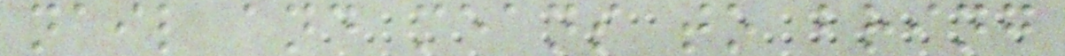nail and means to bring
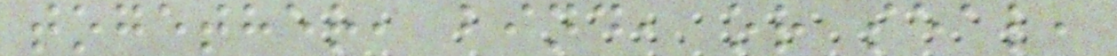together, bind, or seal,
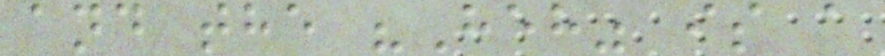and the "Heh" is a
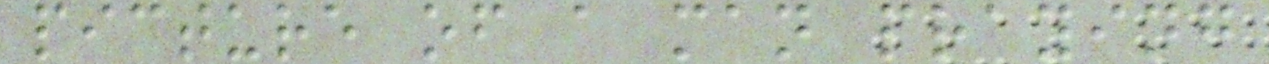picture of a man praying
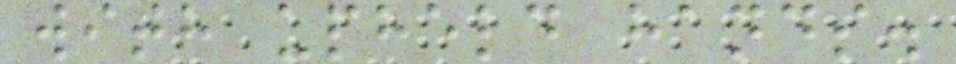with upheld hands.
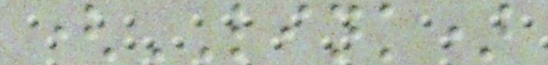(LINK)
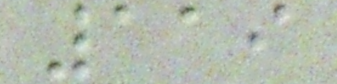119
